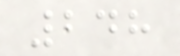248
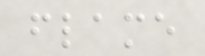flame
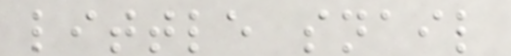little snail
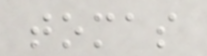tomas
